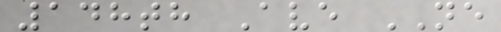148th Ave NE
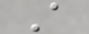A
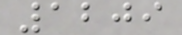1209
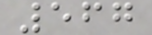567
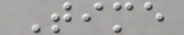Time
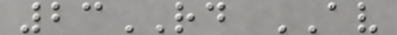23RD AV
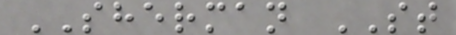SHERMAN ST
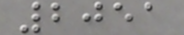2051
